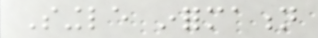Single information
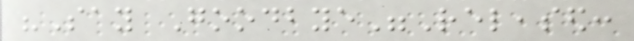"Say Goodbye"Released:
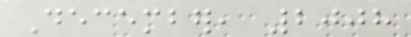December, 2008
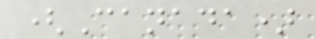(Canada)
